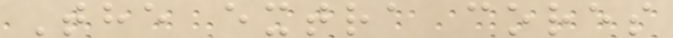The extra cores
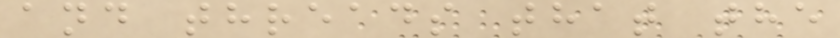and threads that the
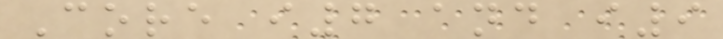Core i7 and i9
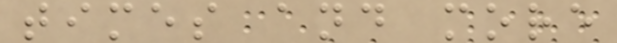times and more
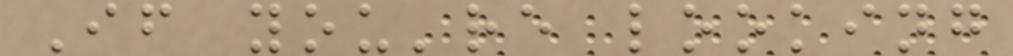If you're looking
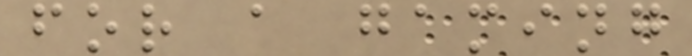for a gaming
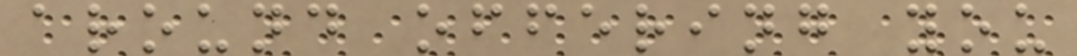around offering you
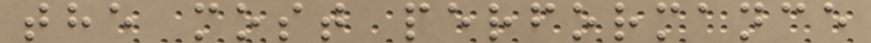the most performance
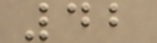42
